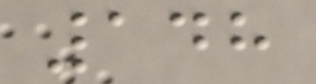148
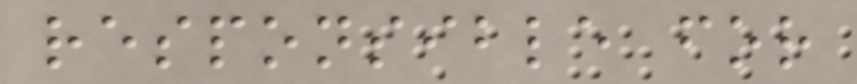responsible for
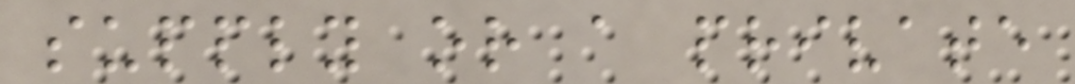supply or a private
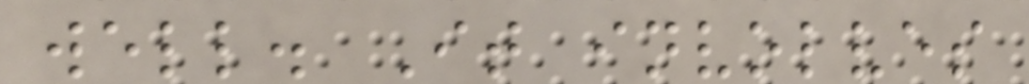well. It involves
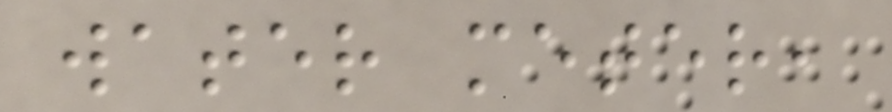water meter,
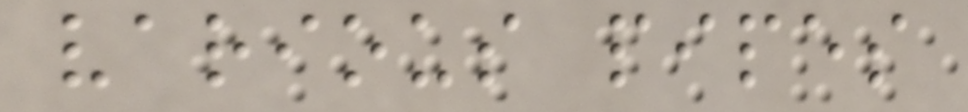various pipes
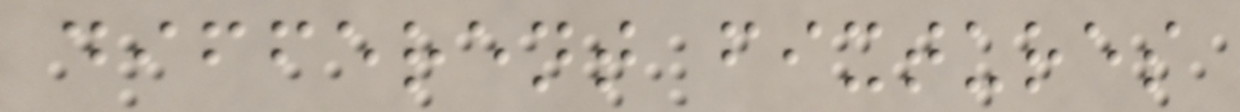different fixtures
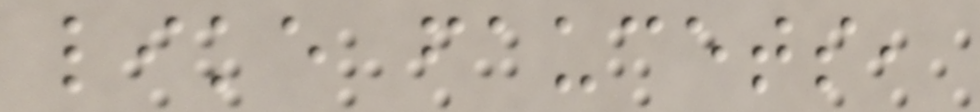like faucets,
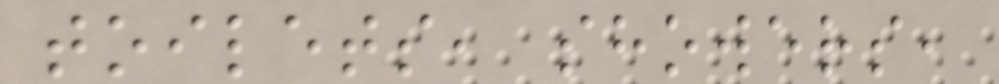toilets, showers,
